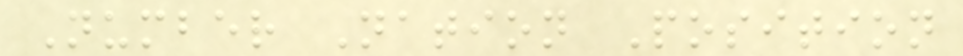Number Nation Position
